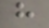h
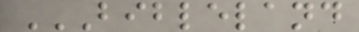BIBLELAND
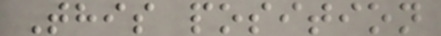This position
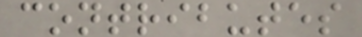contributes
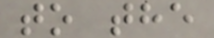to the
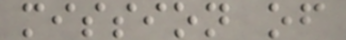mission of
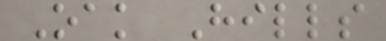Oak Hills
